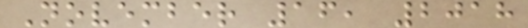November 16, 2018
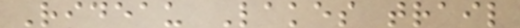Rideau Lakes trail
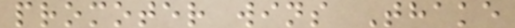promoter wins Thake
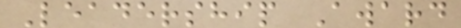Leadership Award
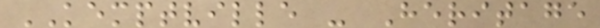KEMPTVILLE - Heritage
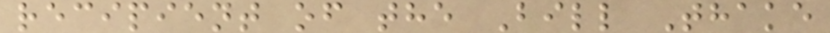recipient of the Bill Thake
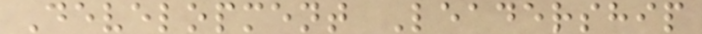Development Leadership
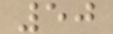50
